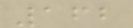162
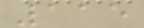115
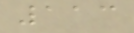113
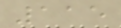115
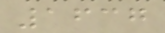1637
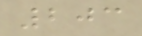203
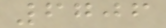6706
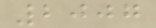2007
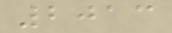2013
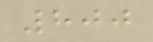800
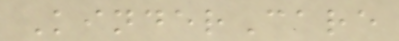KinderCare
